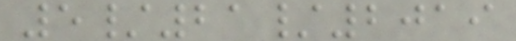5/21/2019
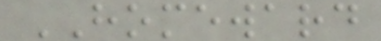HOMEWARD
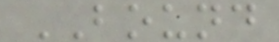BOUND
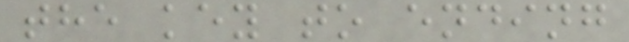the key to ending
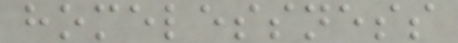homelessness
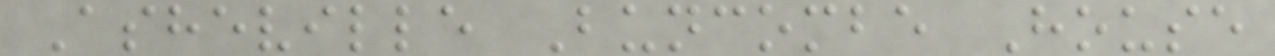Asheville Buncombe House
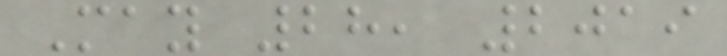May 28, 2019
